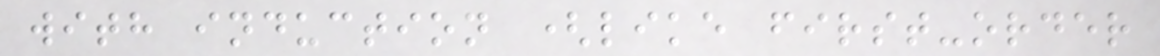with induction (like first-order
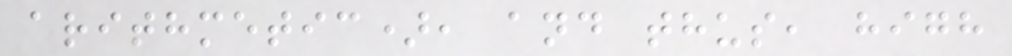arithmetic), and thus, high
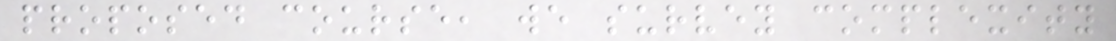proposed course, we survey complexity
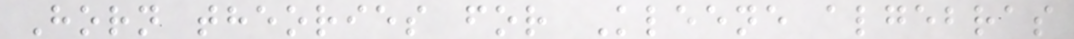Horn theories for Kleene algebras
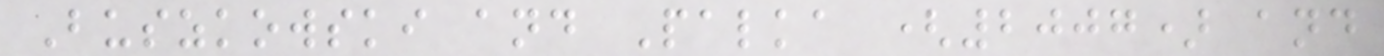Buszkowski and Palka (2007) and
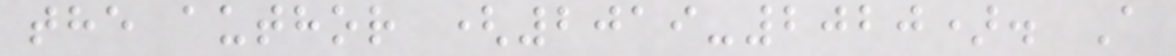the author (2019-2020). A
